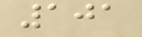101
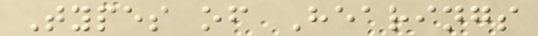Types of Hearings
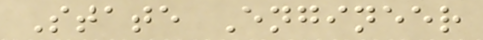State Engineer
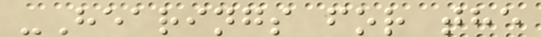-Hearings for the
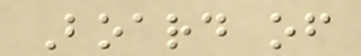Board of
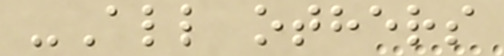-All others
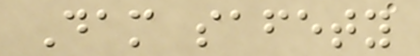Dam safety
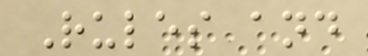Rules and
